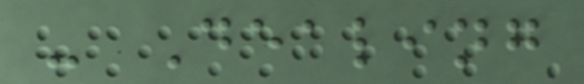- Dealing
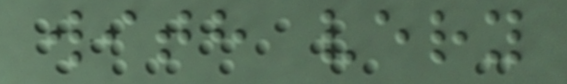with very
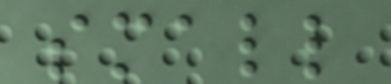small
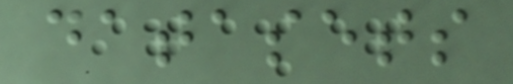datasets
